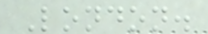London.
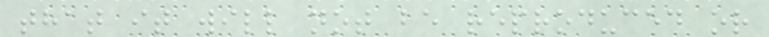that it will not be reproduced or
